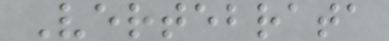Vertebrata
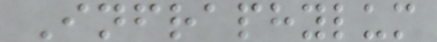Infraphylum
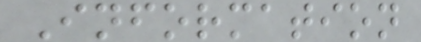Information
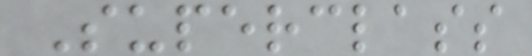Superclass
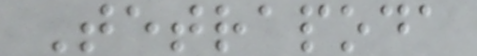Tetrapoda
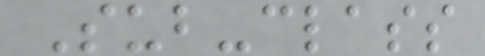Sub-class
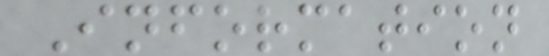Information
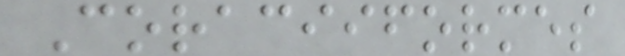Coraciiformes
